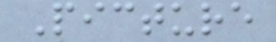Picture
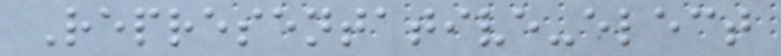Representative-elect
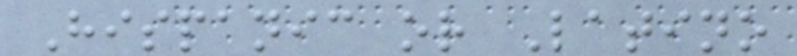Hispanic or Latino
